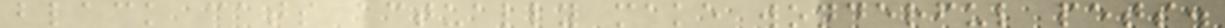black cats actually make wonderful pets.
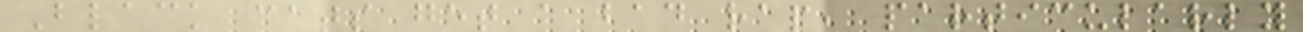Black cats get a bad rap, particularly
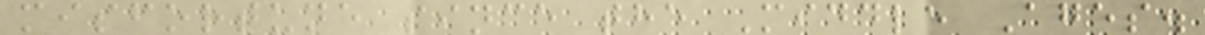misfortune since the Middle Ages.
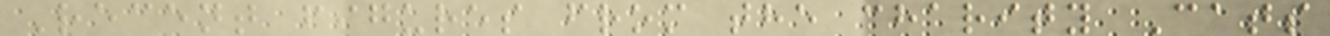Recent figures from the charity Cats
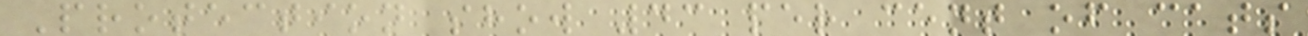Protection show 43 per cent of cats
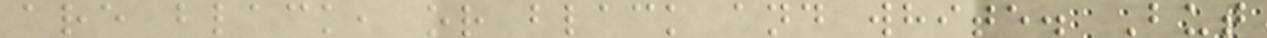are black, or black and white. But
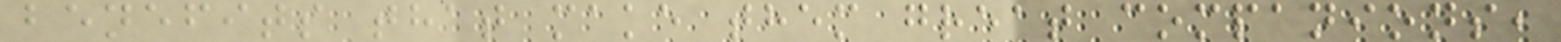benefits that make them great companions,
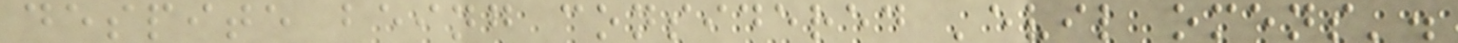despite being considered 'evil omens'.
